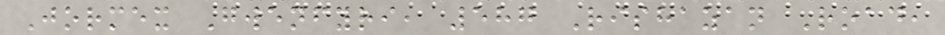Jormex Gwenfyri, 587 Rishazan Road,
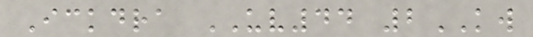Ickdra UV44 2KW
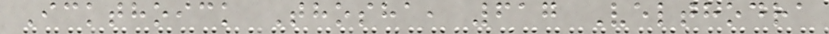Ickthoick Thosha, 617 Velthodra
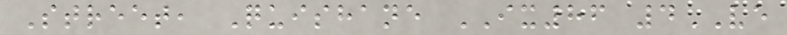Street, Quishane IX86 4VE
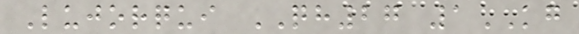Lujorqui QH27 1KG
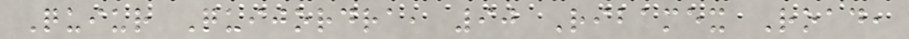Quiur Quijordra, 90 Ribamex Road,
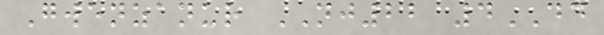Gwenzanur NJ22 4DD
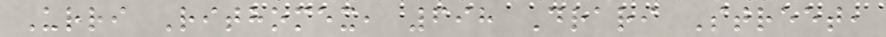Urri Rithomex, 698 Drari Street,
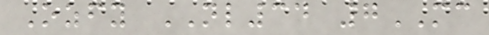Ozfy NL34 7MC
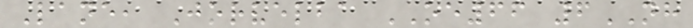Lane, Jorvelba OE66 6NH
